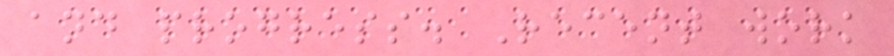and progress. Recent work
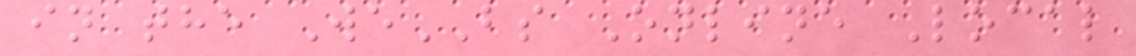in the WeBS Online Local
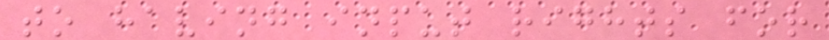to having input rights for
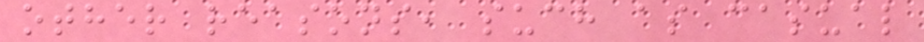other reasons, such as casual
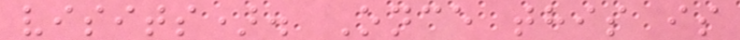visits). Once this is
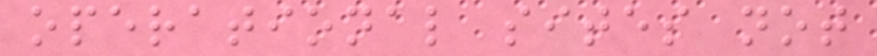operational sites not
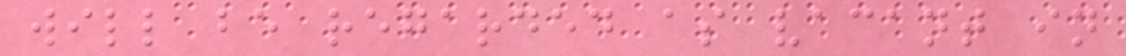will be regarded as vacant in
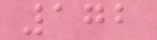172
